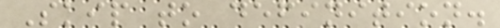Skip to definition.
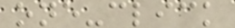one-click
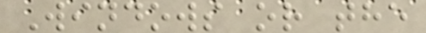Windows or the
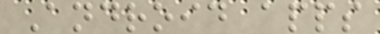Android apps
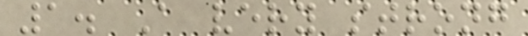1. A very strong
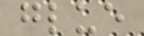glue
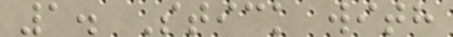1. Stick with
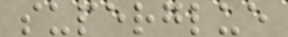superglue
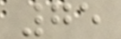75
